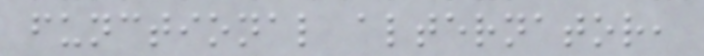functional alternator,
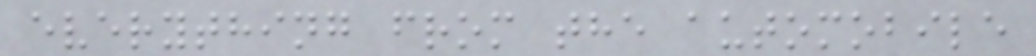everything from the automobile
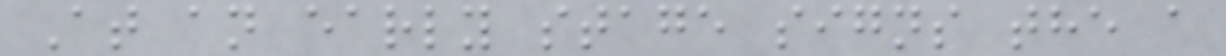At an early stage signs the a
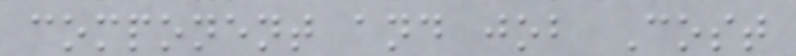component and job Cost
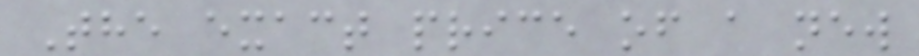The exact price of a new
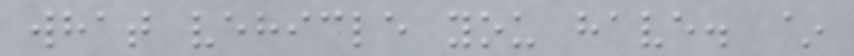what vehicle you have. ~
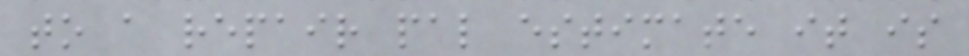to a repair pal estimate it is
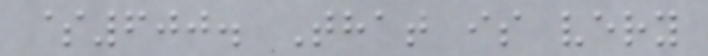$600. That is very
